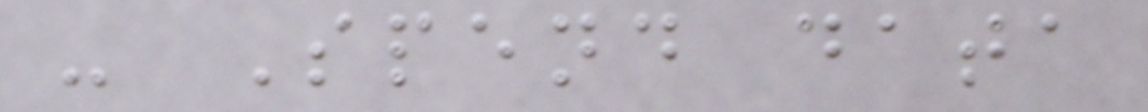- Spend data
